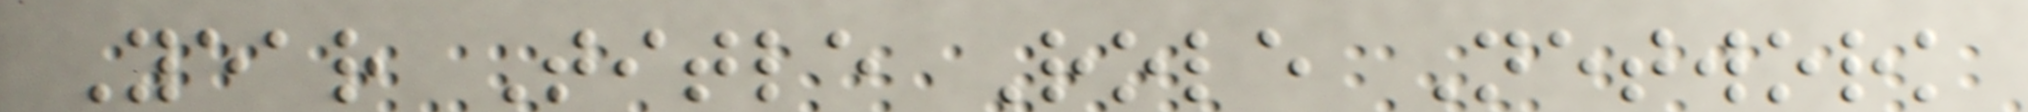Year Title Role Network
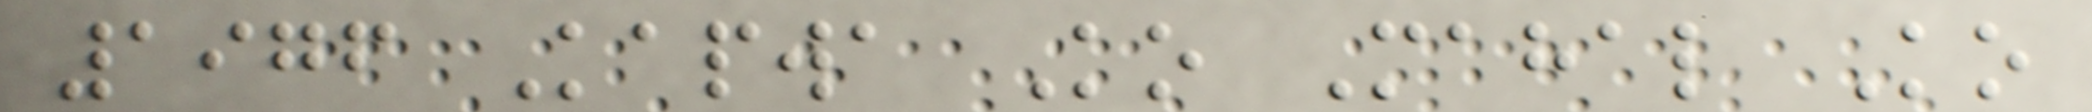1976 Kapwa Ko Mahal Ko
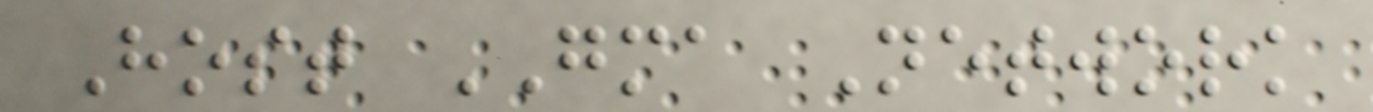Host GMA Network
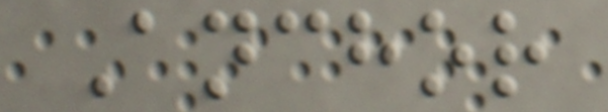Anchor
